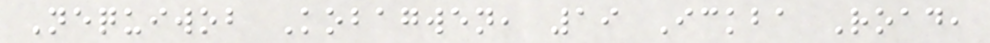Nequiwob Kobagwen, 19 Ickba Road,
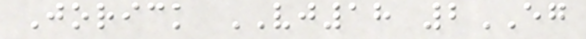Jorick VJ18 2EG
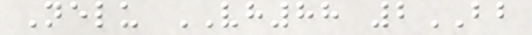Nelu VH88 2BB
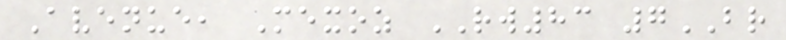Avenue, Mexoz RW83 7BR
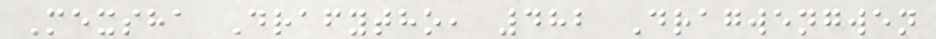Mexsha Drafytho, 482 Dragwengwen
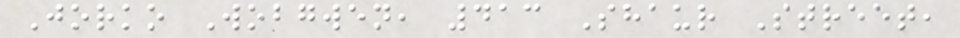Jorko Wobgwen, 413 Shaur Street,
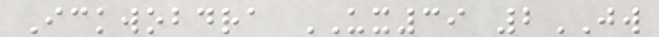Ickwobdra UX39 2JW
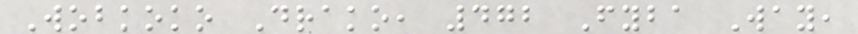Wobkoko Drako, 472 Fyba Way,
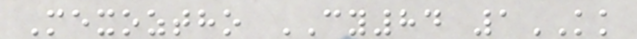Mexoztho CY84 1KK
